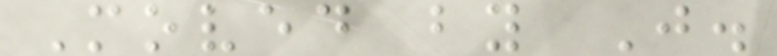Moved by J.
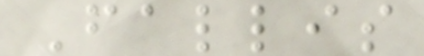Fallis
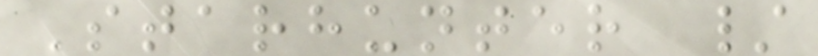Starhunter /
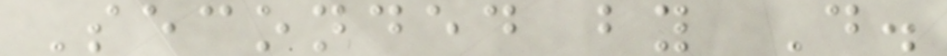Seconded by D.
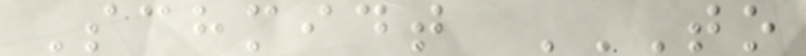Schmidt TO
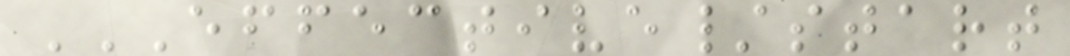EFFECTIVE/START
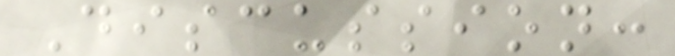Discussion:
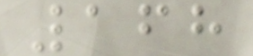168
